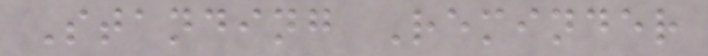Standing Reminder
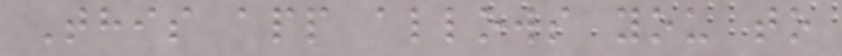This app allows you to
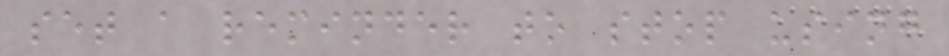set a reminder to stop using
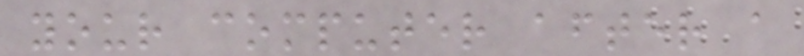your computer after a
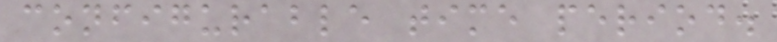configurable time period.
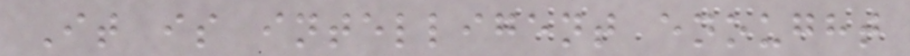It is intelligent enought
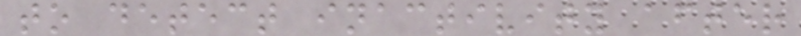to detect inactivity after
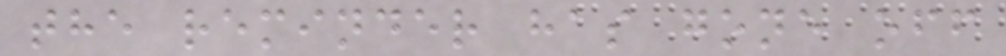the reminder has gone off
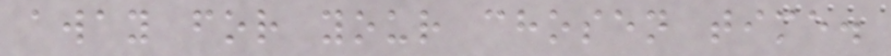away for your chosen time.
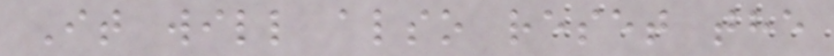It will also reset the
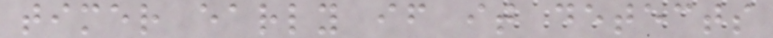timer early if it detects
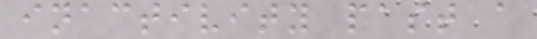inactivity past a
